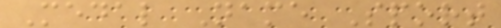Medal Name Sport
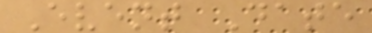Event Date
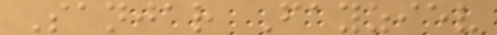Sanjar Fayziev
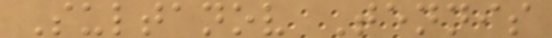Sultanov Tennis
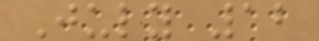July 12
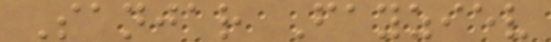Sanjar Fayziev
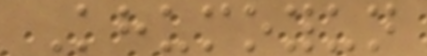Khumoyun
